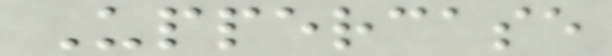Uppercase
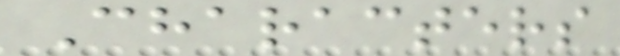Characters
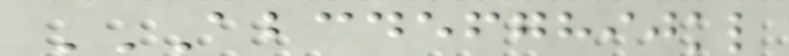ABCDEFGHIJKL
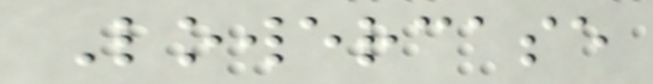Lowercase
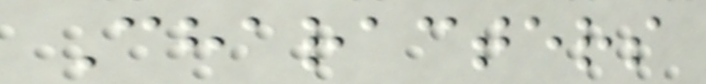Characters
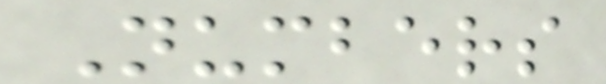Numbers
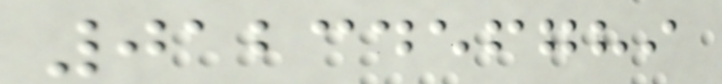0123456789
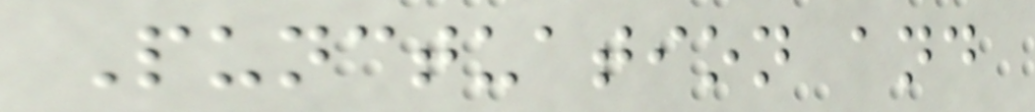Punctuation and
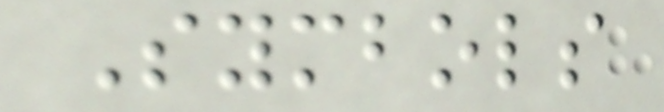Symbols
